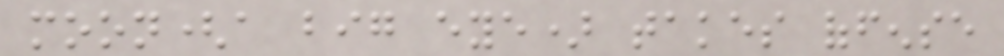moon(a big eye) takes offense
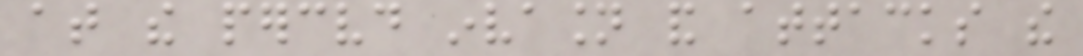at the perceived invasion and attacks the
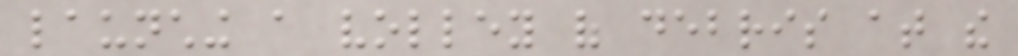launching a volley of debris at the
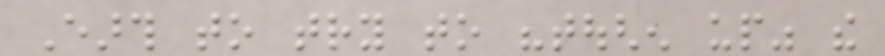Earth to try to "toughen up" the
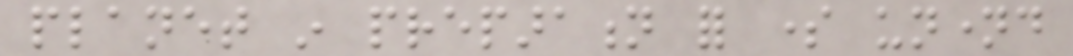planet in preparation for some unnamed
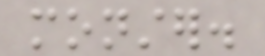monster.
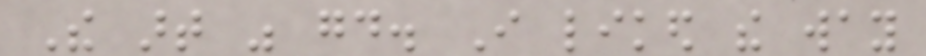The art was good. I liked the way
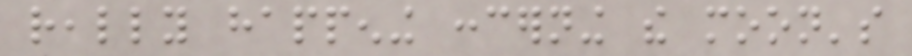really happening concerning the moon's
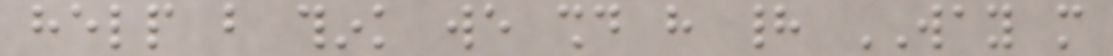help but think we should have had WAY more
